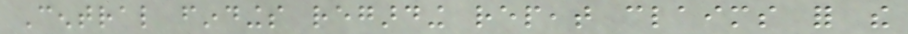Central findings regarding repeat claims for the
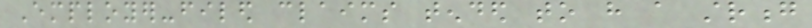Employer-filed claims tended to have a strong
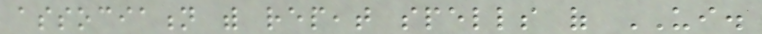association with repeat spells of UI.
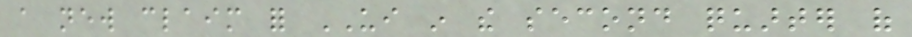a new claim for UI in the second quarter of
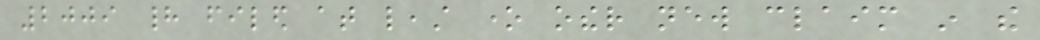2009 had filed at least one other new claim in the
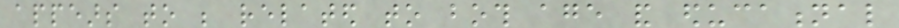appears to be related to both age and educational
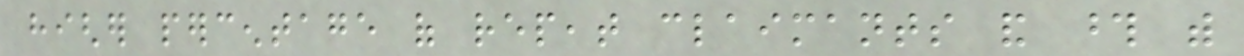higher percentage of repeat claimants and those with
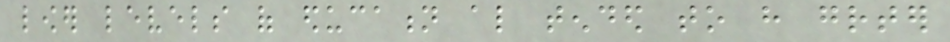lower levels of education also tended to have greater
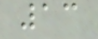13
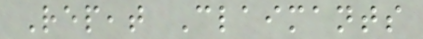Repeat Claimants
